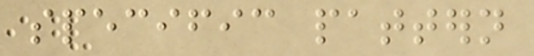specific pattern
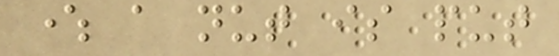where a nut is put
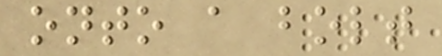onto a bolt
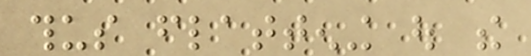thus flattening out the
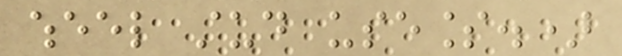wheel stud useless.)
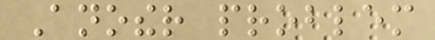Another problem
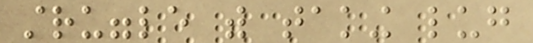struggle with taking lug
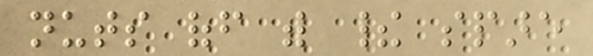nuts off with their spare
